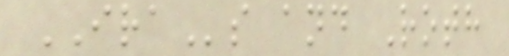IRAs and Roth
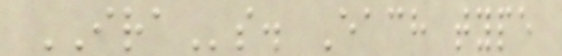IRAs. Each type
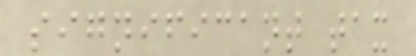significant tax
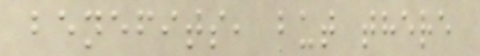benefits, but there
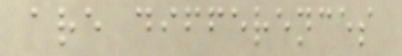are differences
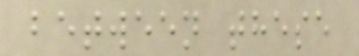between these
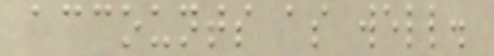accounts as well.
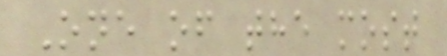One of the most
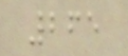265
